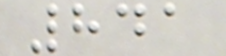841
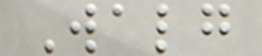Walg
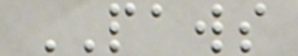PAWS
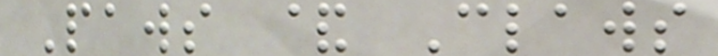Paws & Claws
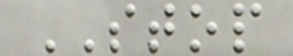STOP
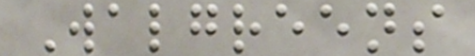Walgreens
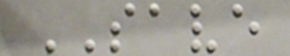SAVE
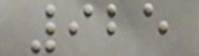925
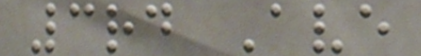3rd Ave
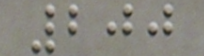200
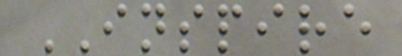INSPIRE
